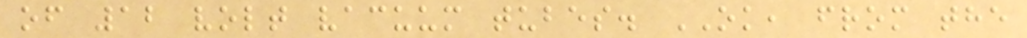of 12 volt vacuum tubes. OK, from the
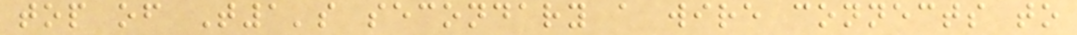top of T1's secondary a wire connects to
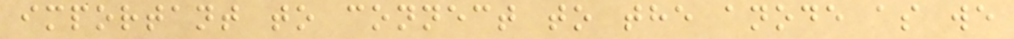important to connect to the anode as we
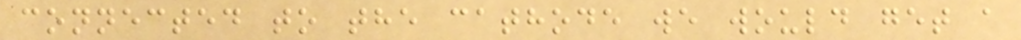connected to the cathode we would get a
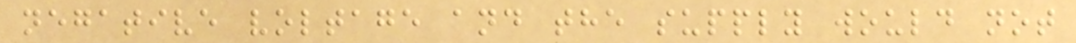negative voltage and the supply would not
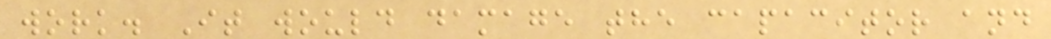work. It would damage the capacitor and
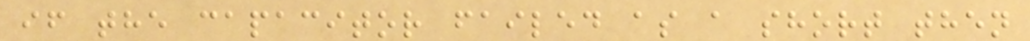if the capacitor failed as a short then
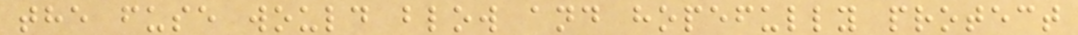the fuse would blow and hopefully protect
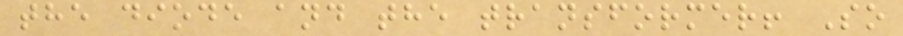the diode and the transformer! So
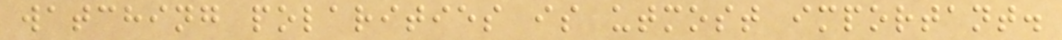watching polarities is utmost important.
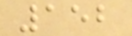152
